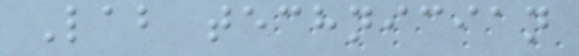Lab technician
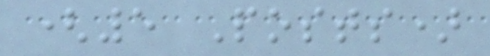(5 Posts)
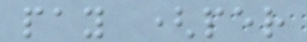pay (per
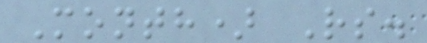Month) Rs.
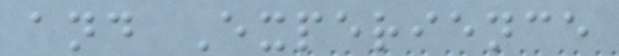and Experience
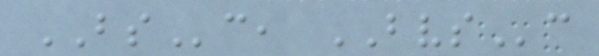BSc, BVSc
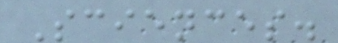Sciences.
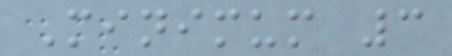Minimum 3
